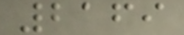2169
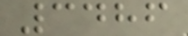3486
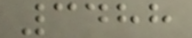3488
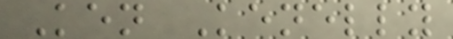Ken Kenelly
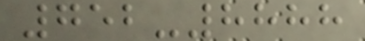752-8888
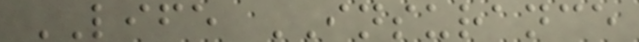LIFE INSURANCE
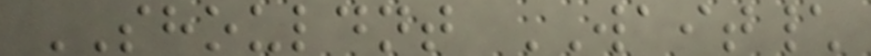SHOULDNT WAIT\
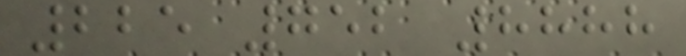225 752 8888
